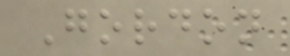Gordon
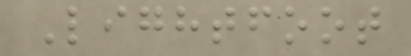Lightfoot
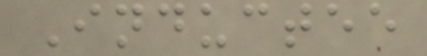Inductee
